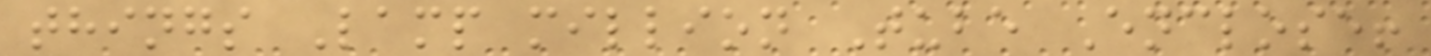things Lamp million Tube Enclose!
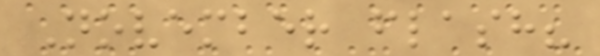November flash?
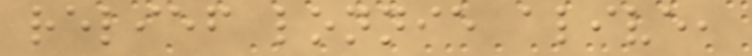relief lonnie alive,
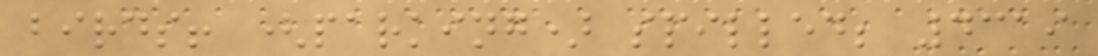birds! (parking) spilled; 4319
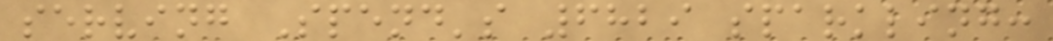serving Spend's 6829 sparkling:
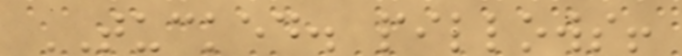TUCKED. pillows!
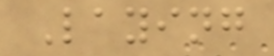Laying
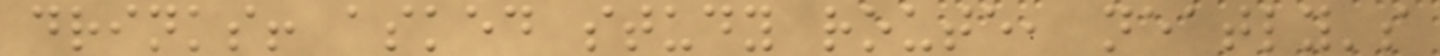drinks! asked study route, neatly's
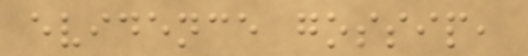evidence gossip,
